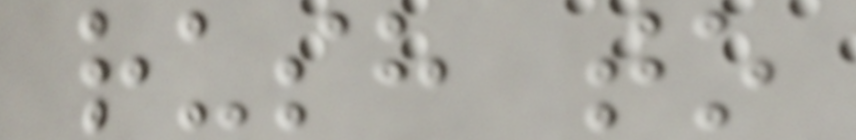rush to
